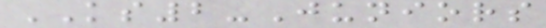KS2-Juniors
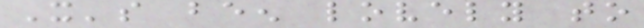It's been lovely to
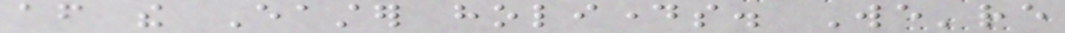after the Easter holidays. We're
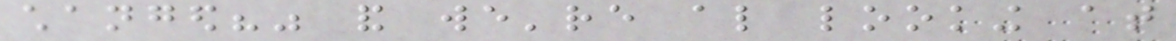changed?" and we're also looking at
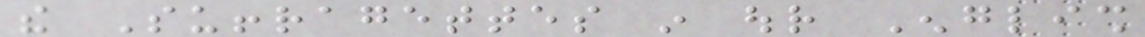the Suffragettes in our English
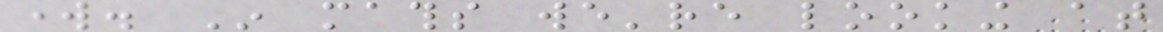work. In maths we're looking at
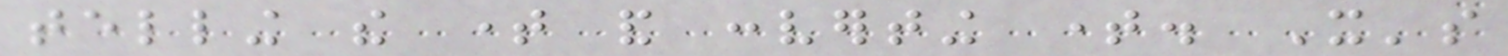telling the time and converting time. It's
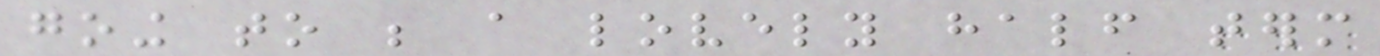going to be a lovely half term
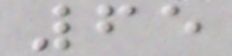65
